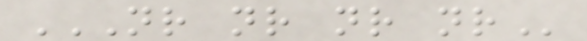NR NR NR NR
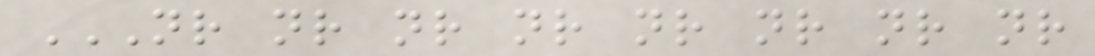NR NR NR NR NR NR NR NR
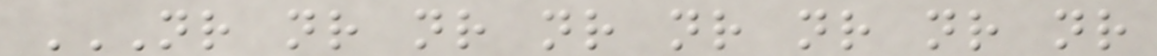NR NR NR NR NR NR NR NR
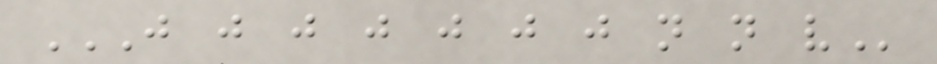J J J J J J J N N V
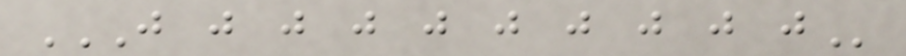J J J J J J J J J J
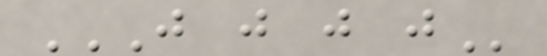J J J J
